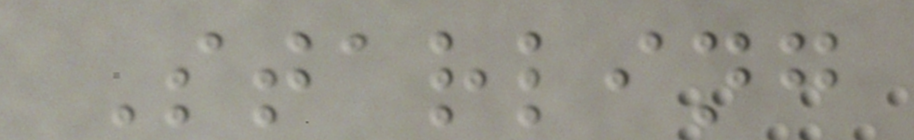Starling
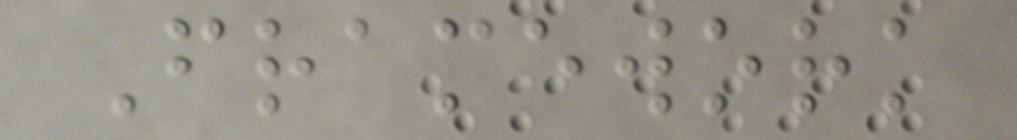Framework
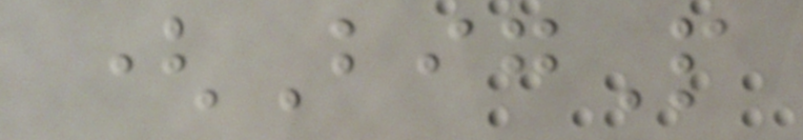(BigP
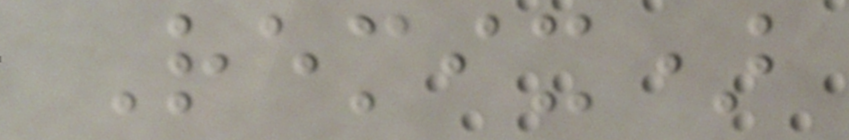Remix)
